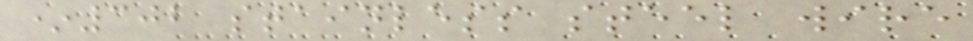*302 stainless steel wire
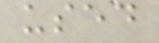used
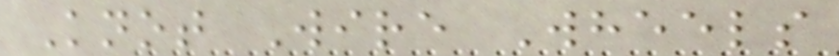Knot Wire Wheels
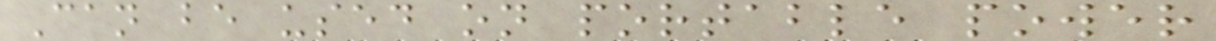Can be used on portable power
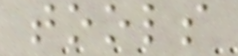tools
